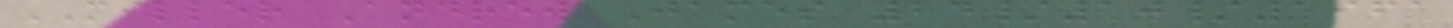MILLER Andrew James 24/10/1961
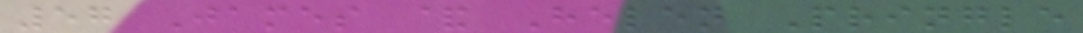57 James & Helen Pringle
